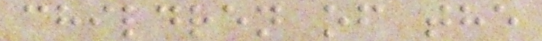children of the
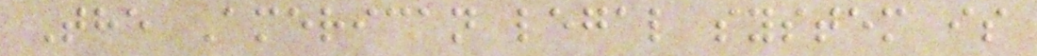The American legal system is
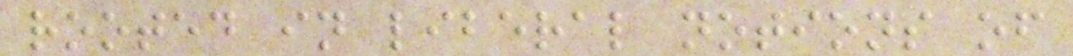rooted in liberal notions of
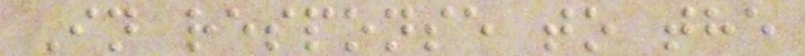In response to the
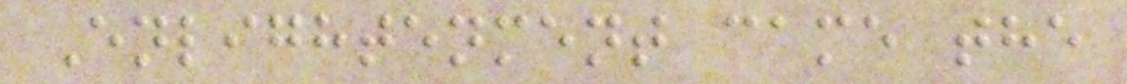Enlightenment came the
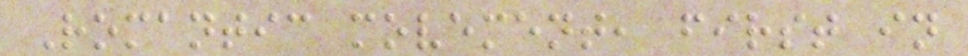Romantic movement, first in
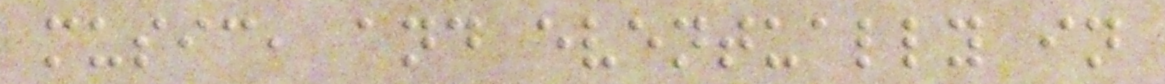music, and eventually in
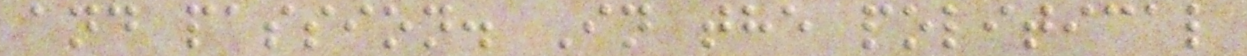and passion. In the political
